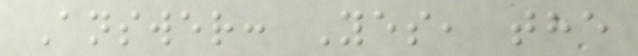Answer: Yes, the
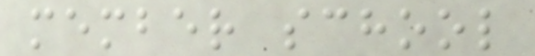member school
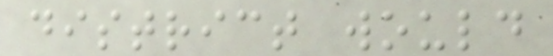district would
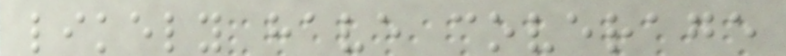likely have coverage
